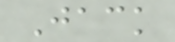Jack
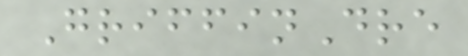GriffinDre
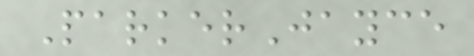ParkerJayce
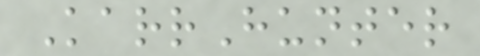KarrHunter
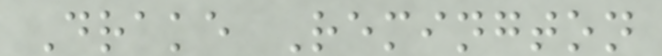Drake Remington
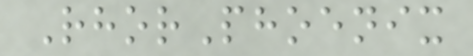RhorPhoenix
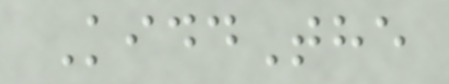KiddThe
